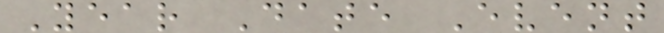Year Date Event
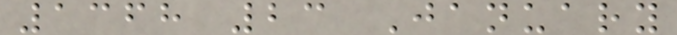1368 23 January
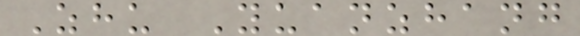Zhu Yuanzhang
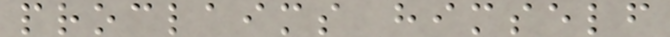proclaims himself
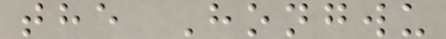the Hongwu
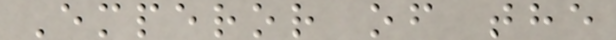Emperor of the
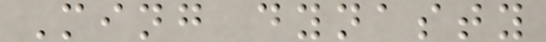Ming dynasty
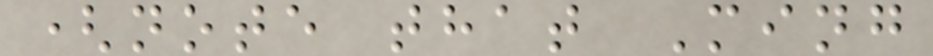(note that Ming
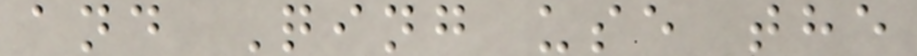and Qing use the
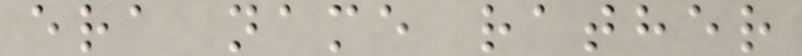era name rather
